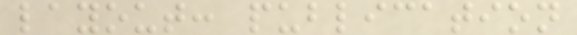layout: publication
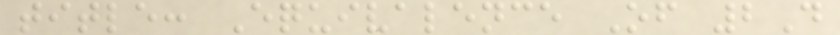title: Equivalence Of 2D
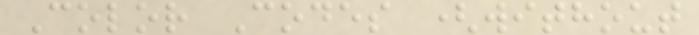Color Codes (without
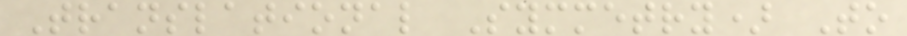Translational Symmetry) To
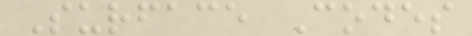Surface Codes
